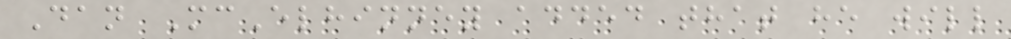Dan McElhinney added that he will
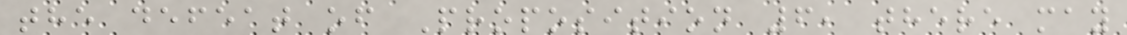the defeat of Proposition 6, there may
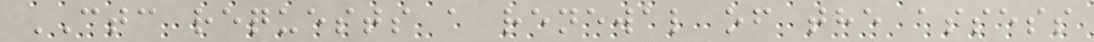CTC requests a renewal of the assess
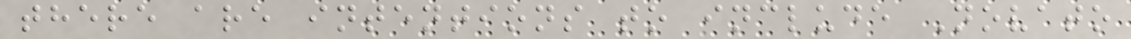there are intentions to include Novato
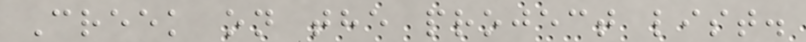Creek on the project list.
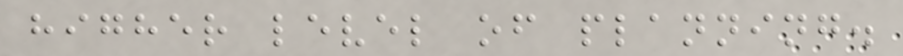higher level of planning.
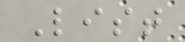List
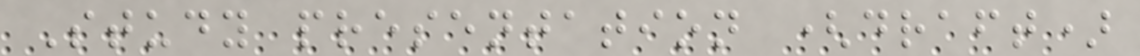Study presentation (draft)
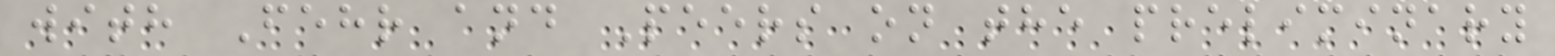with Fehr and Peers on the preliminary
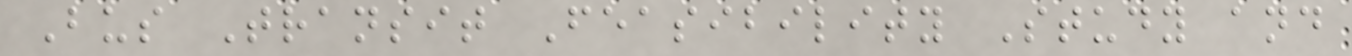Bus Transit Feasibility Study and
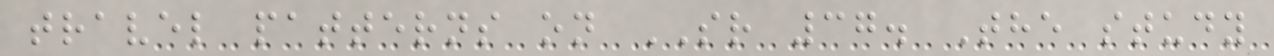travel patterns on SR 37. The study
